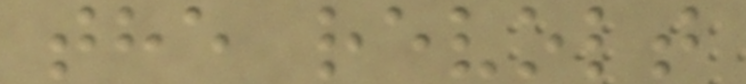the revolt
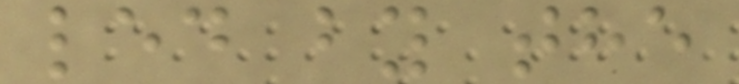led by the
